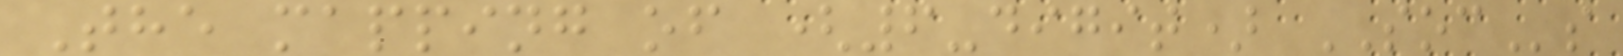The mapping of (6-digit) SOCs
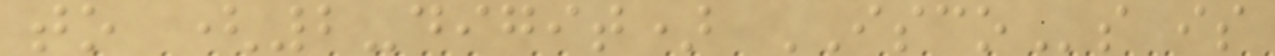to (2-digit) ISCOs is
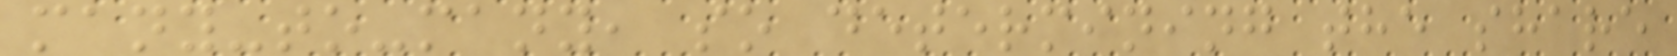many-to-many, so determining the share
